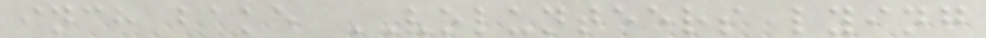inch bake VOLUNTEERS lying
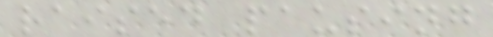raised pausing
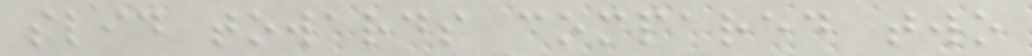slid towards compared two
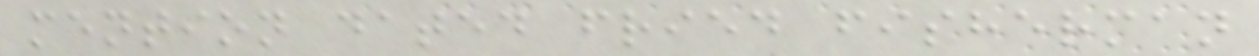mention dated fried fisherman
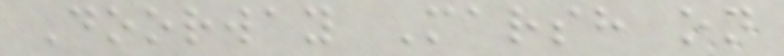Doorway Marsh on
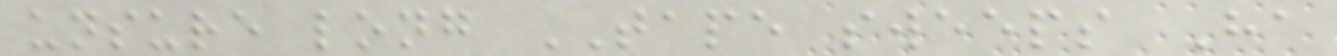unsure long TAPE sweeps Ha
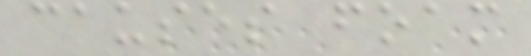causes foam
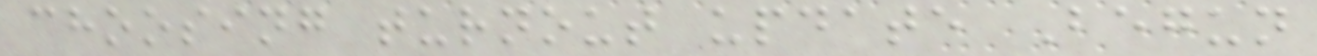choosing turnout update Begun
